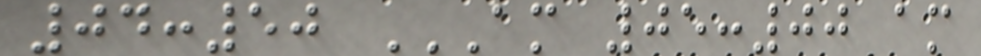04:50 AM 05:00 AM
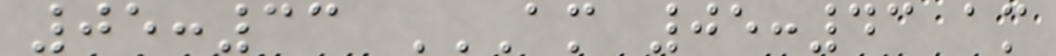05:33 AM 05:43 AM
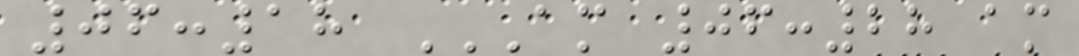06:18 AM 06:28 AM
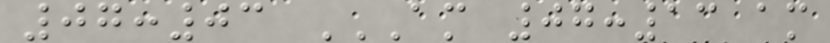07:03 AM 07:13 AM
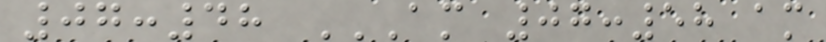07:48 AM 07:58 AM
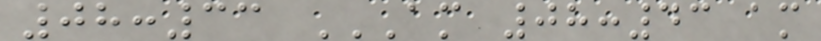08:33 AM 08:43 AM
